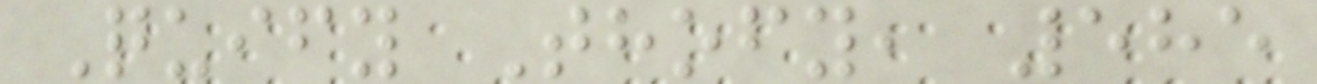Quify Thofy, 585
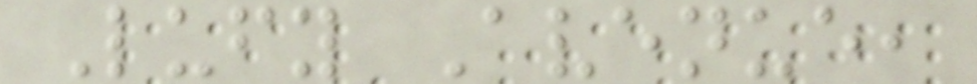Lufy Avenue,
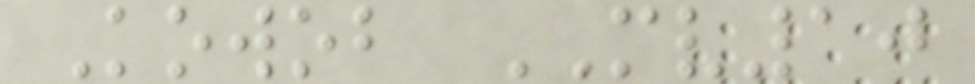Kowob MV10
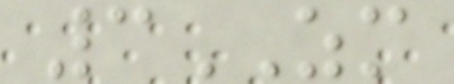3ZM
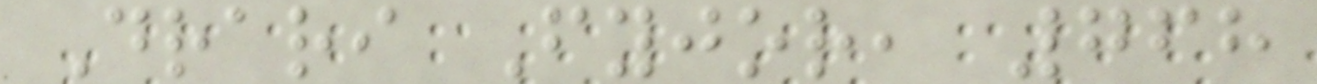Drari Fyjor, 768
